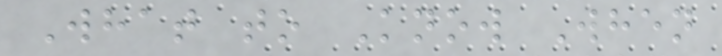What to Know When
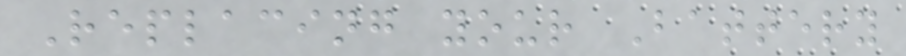Replacing your Battery
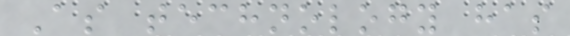As technology has
